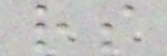rs
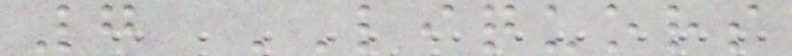7 LIQUORS
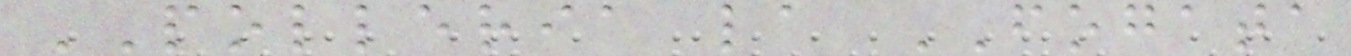POLLERIA la FOGATA
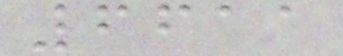6611
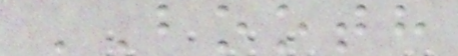BOOTH
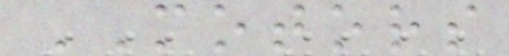MOTORS
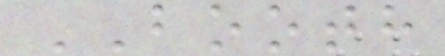BOOTH
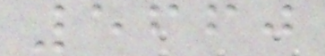5660
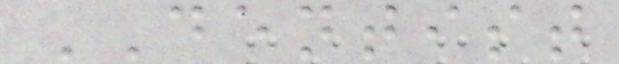DENTIST
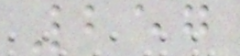257
